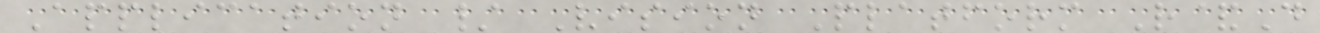Application / Vision Platform R&D
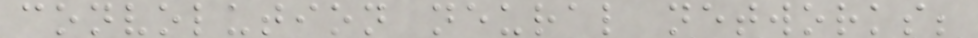convolution neural networks;
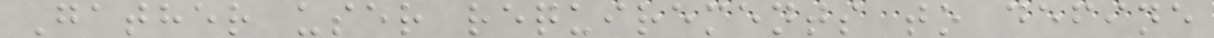Gather user requirements to define
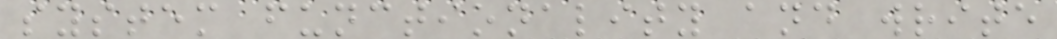system functionality and write
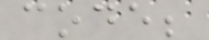code;
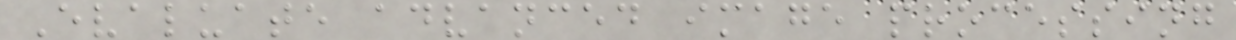Evaluate advanced image processing
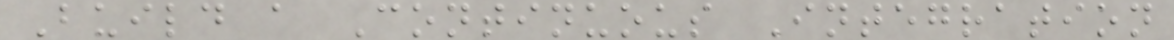Build a Continuous Integration
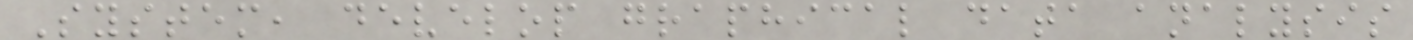System, develop graphical data analysis
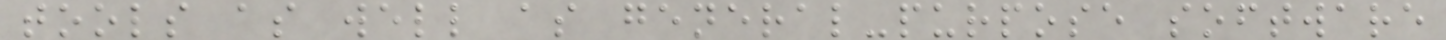tools as well as general-purpose software
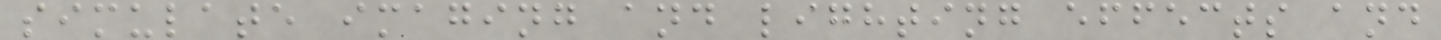simulate imaging and lighting effects and
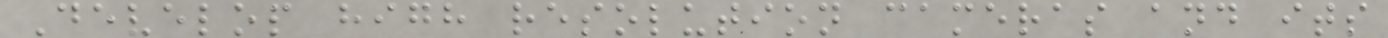Develop high resolution cameras and its
